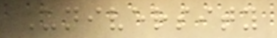University
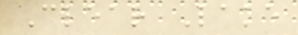Clear Lake
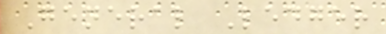General Ledger
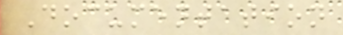Documentation
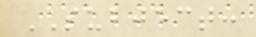SUBJECT:
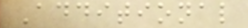Additional
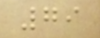79
